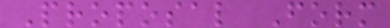Proposal Form
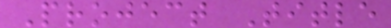Project Title
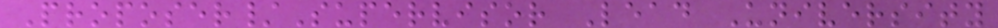Proposer/Supervisor Lead University
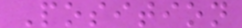Position
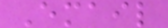Email
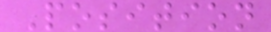Position
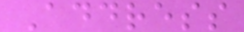Address
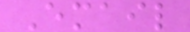Email
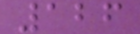126
